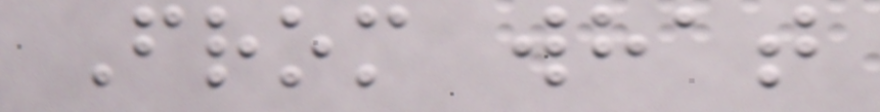From what
